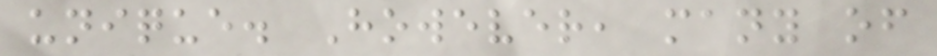unique. However, many of
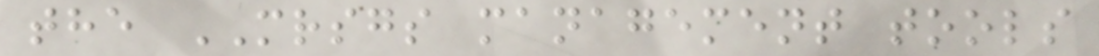the MRSGS management tools
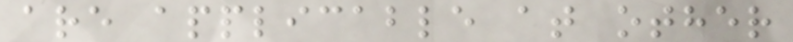are applicable at other
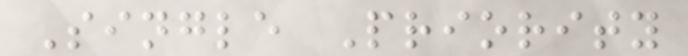Single Priority
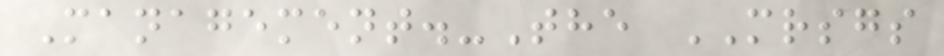Management.-The MRSGS
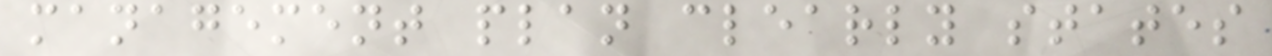management plan clearly states
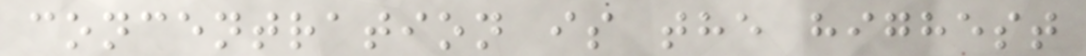concentration is the highest
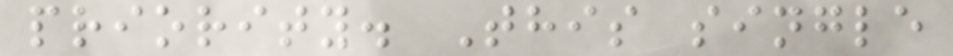priority. This single
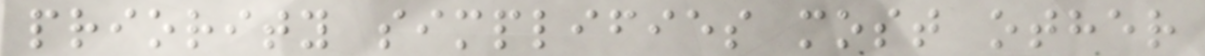priority simplifies most other
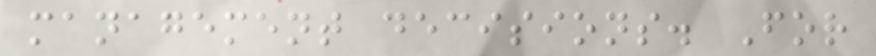management decisions. For
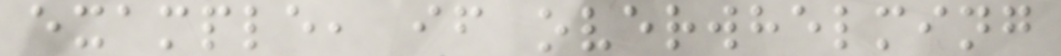example, if overwhelming
